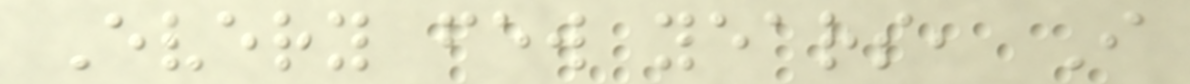Every few years, I
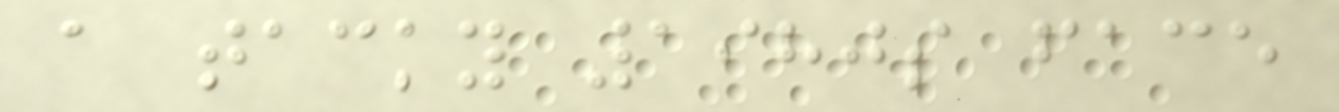a tacky 1980s face
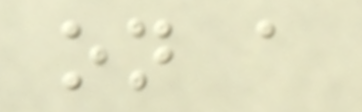on a
